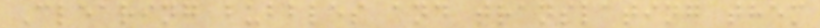Clearing bubbles and translating them
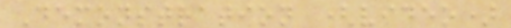Demonstration (video)
